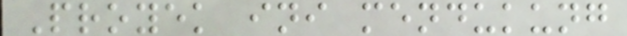Proyek ini mendukung
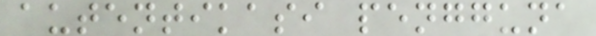autentikasi pengguna
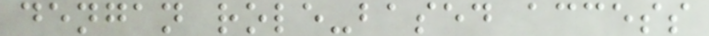dengan role-based access
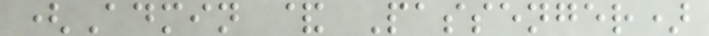(Admin & Passenger)
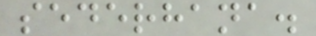sederhana.
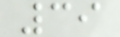39
